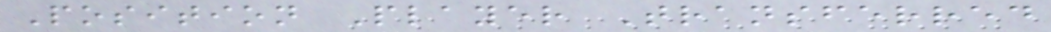Position Player Transferred
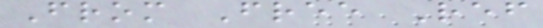From Free Ref
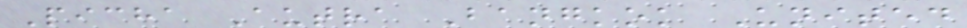Picha Autra Bangkok United
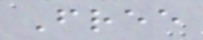Free
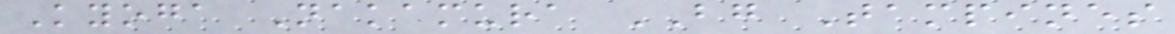Kyoga Nakamura BG Tampines
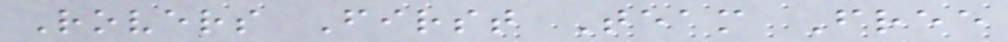Rovers First Team Free
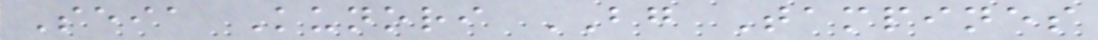Seia Kunori BG Tampines
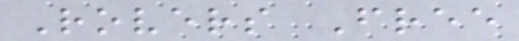Rovers Free
